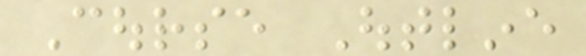Course Outline
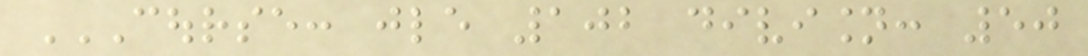COURSE: JLE 102 DIVISION: 50
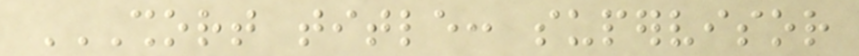SHORT TITLE: SUPERVISOR
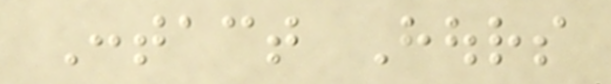Contact Hours
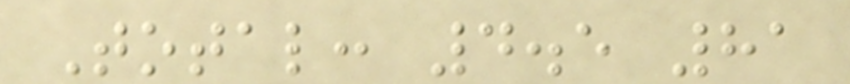Total: 4.5 81
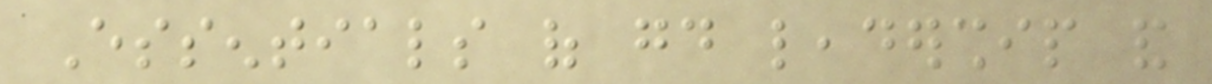Essentials of good leadership and
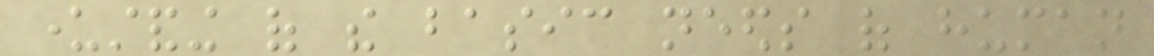understanding of the basic needs of human
